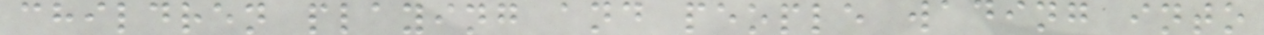children playing and people wading into
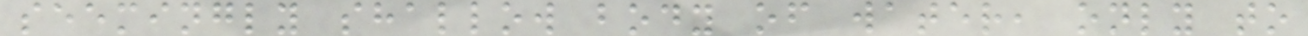seemingly shallow body of water, only to
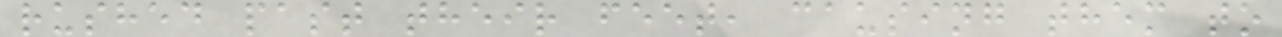rushed past their feet, causing them to
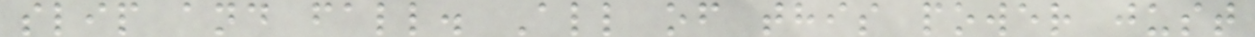slip and fall. All of this power just
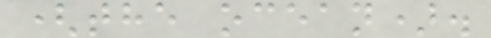(the ocean).
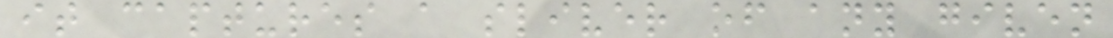it captures a sliver of any given
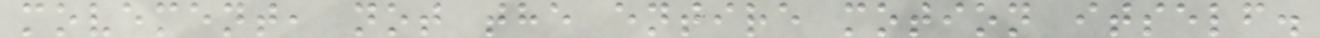movement, not the entire motion itself.
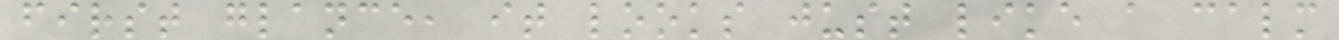first glance, it looks just like a calm
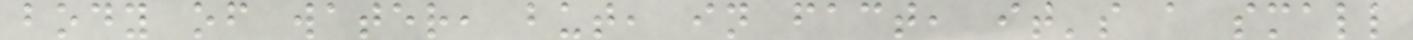body of water, but, in fact, it's a small
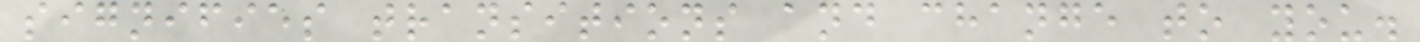signifies transitions and change to you.
